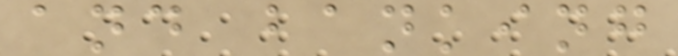and banking
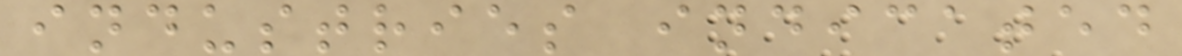industries indicated
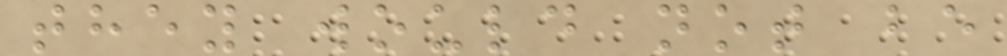they would not be
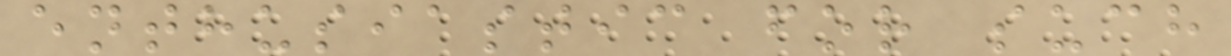enthusiastic for such
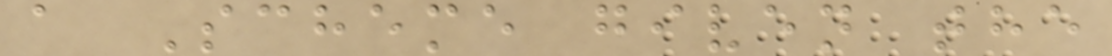a Scheme given the
